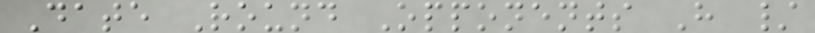Date Round Opponents H /
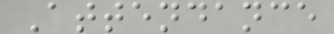Attendance
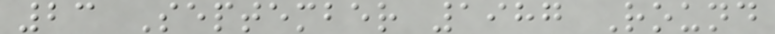23 September 1987 Round
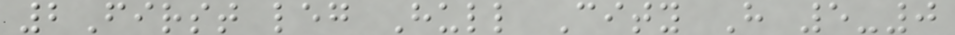2First leg Hull City H 5-0
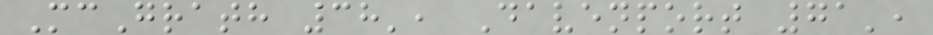McGrath 38', Davenport 71',
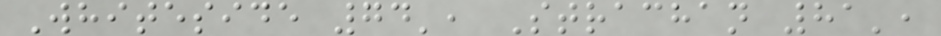Whiteside 74', Strachan 81',
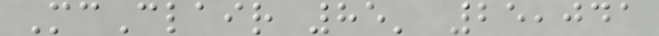McClair 85' 25,041
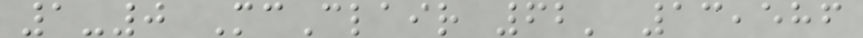1-0 McClair 62' 13,586
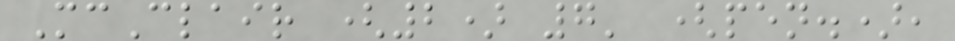McClair (2) 7' (pen.),
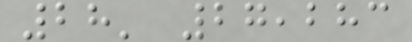28' 27,283
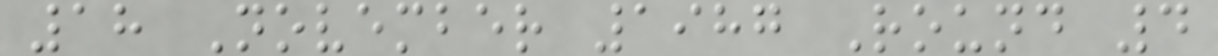18 November 1987 Round 4
